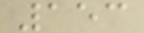153
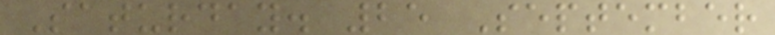Saturday. 25 September
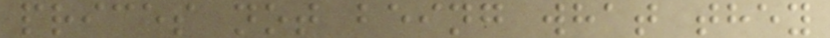prices not being what they
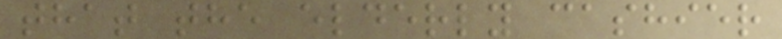that the elderly cashier
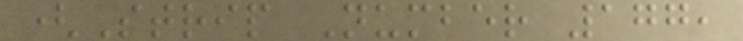(Strip Number 177,
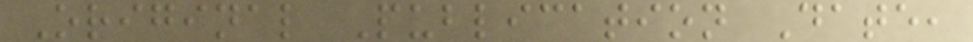Original Publication Date,
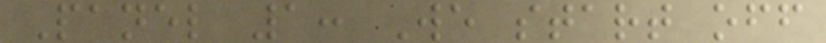Panel 1: We start off
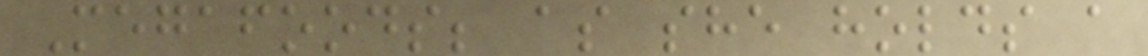Megafoods; as she holds a
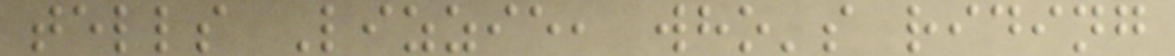tells Lizzie, who's riding
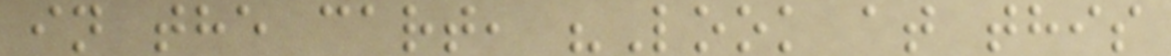in the cart, "Look at this
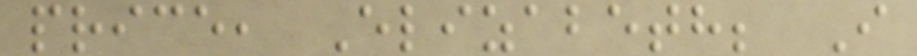price, Elizabeth; I
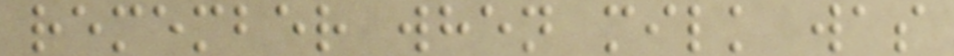remember when milk was
